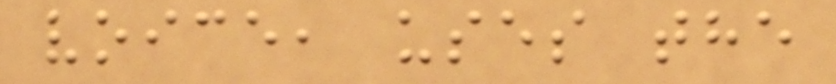voice, uses the
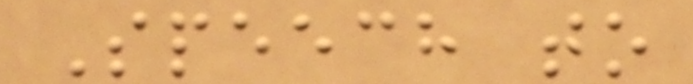Speech to
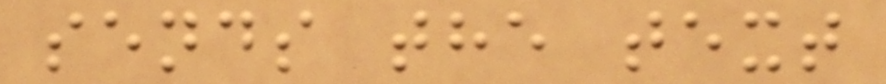sends the text
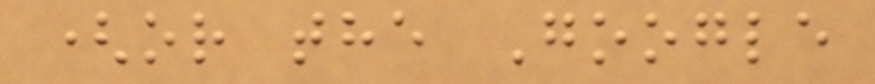(or the Google
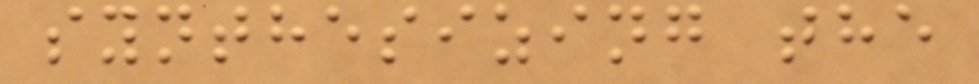synthesizing the
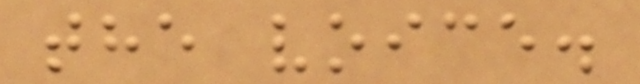the voice.
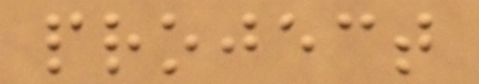project
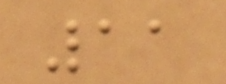11
